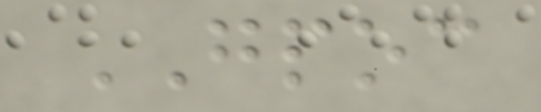GPOC
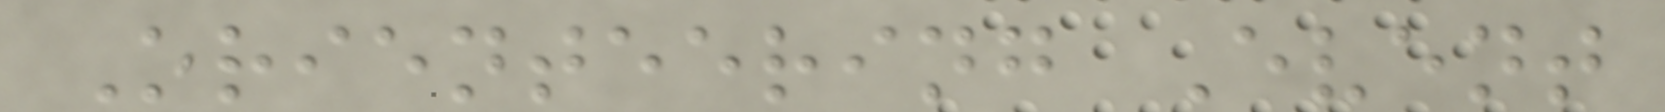Orienteering Event
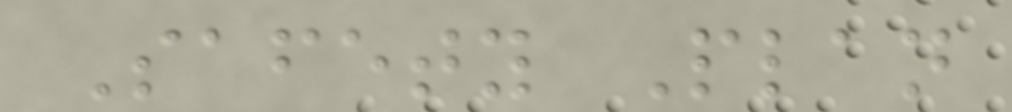Safety Plan
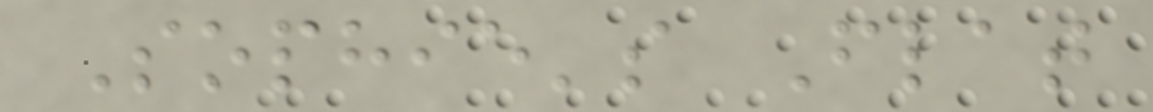Sophie's Flat
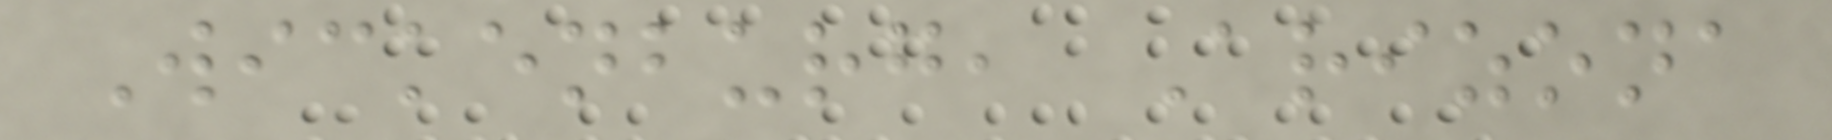Wickenburg, Arizona
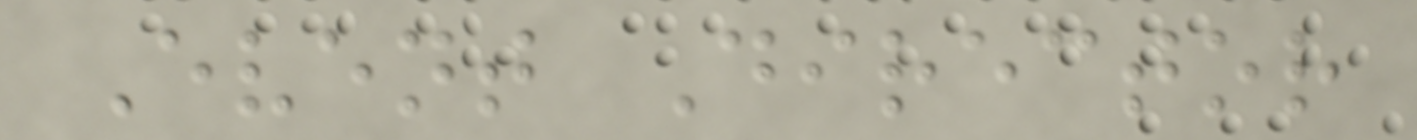Event Director
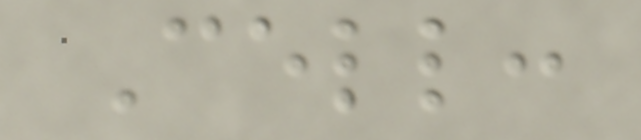Cell:
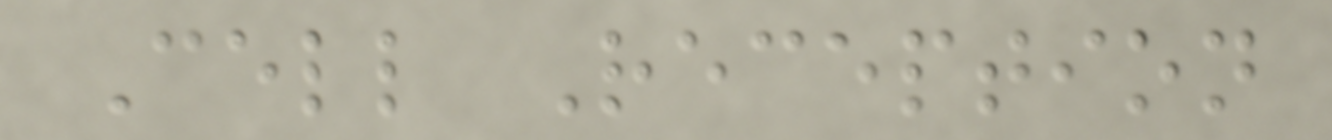Cell Reception
